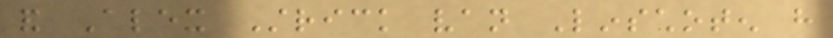and Alex Strick van Linschoten have
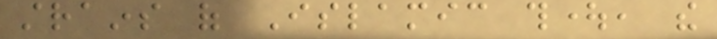strains of Islamic thought, the
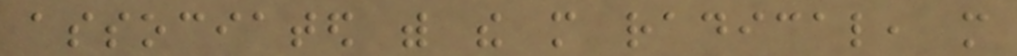associated with the more radical, more
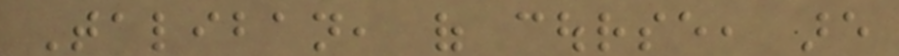Taliban, of course, are
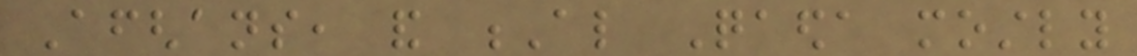Afghans, and Al Qaeda mostly
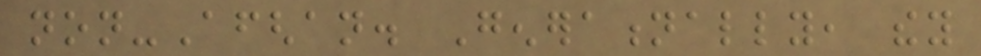non-Afghan. Generationally, they
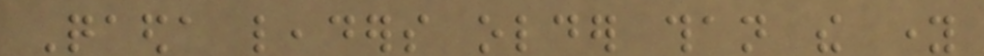Qaeda leaders older than the young
